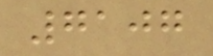7107
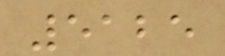5125
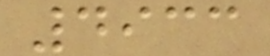4933
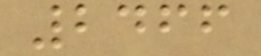2466
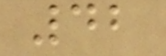42
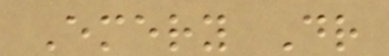Emery Dr
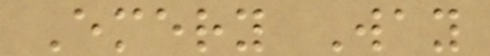Emery Way
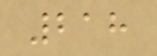218
